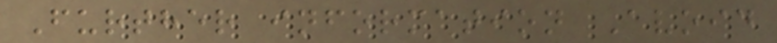Further information Avoid
